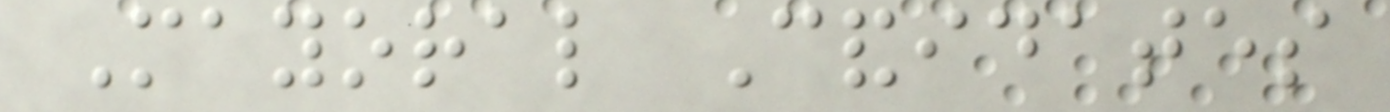Mayoral Candidates
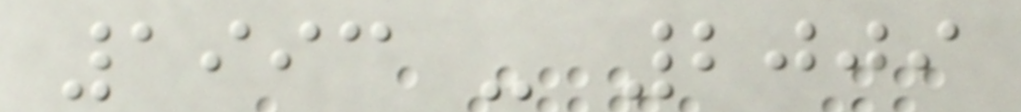1993 - 2009
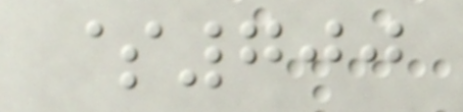$700
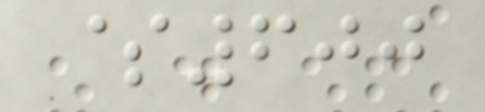$600
